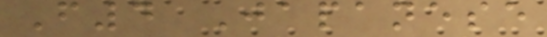F4 Japanese
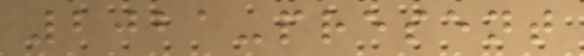2021-present
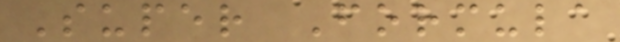Super Formula
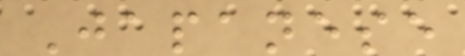Japanese
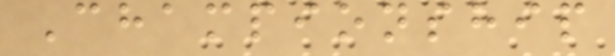Championship
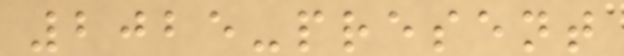2025-present
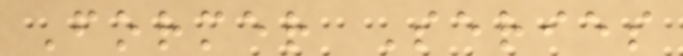Former Series
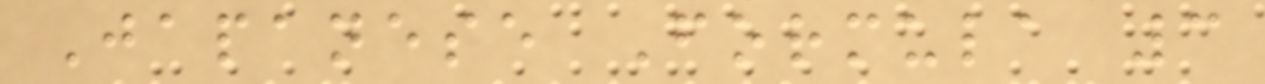Japanese Formula 3
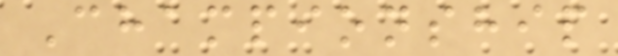Championship
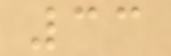33
